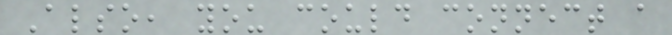Also, you could connect a
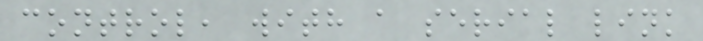control, with a serial link
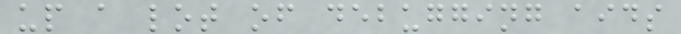up a lot of debugging aids
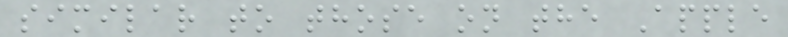similar to those on the Apple
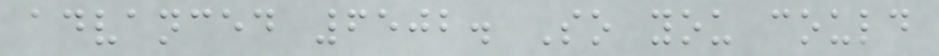advanced 6502. So you could
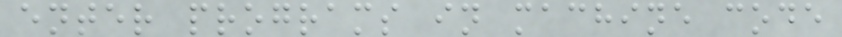enter programs in machine code
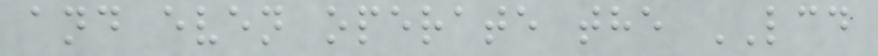and even operate the LCD
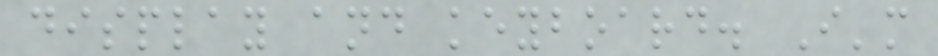display and keyboard. I'm
